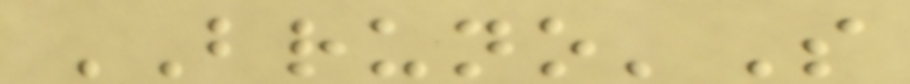BRUNO'S
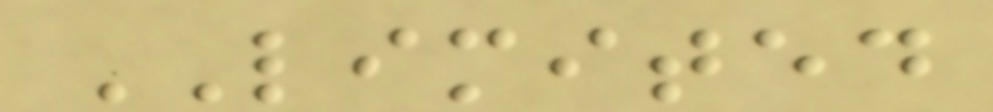LIMITED
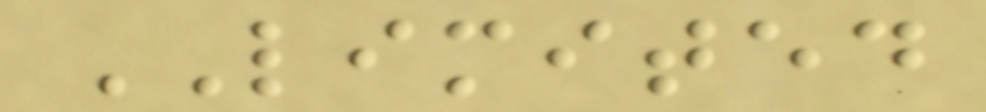LIMITED
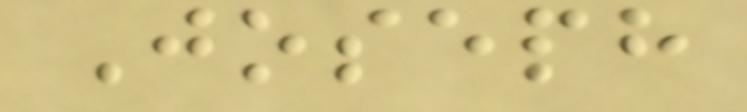Joseph
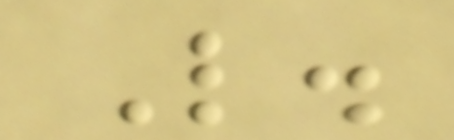L.
